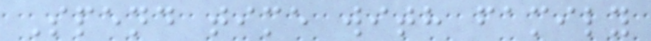Spend time with family
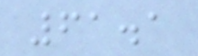61.1
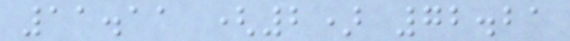11.11 (2) 72.21
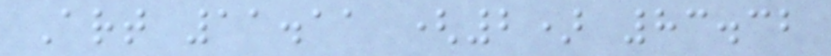Art 11.11 (2) 83.32
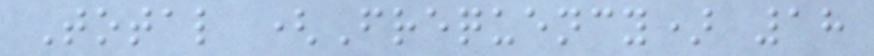Total (Frequency) 18
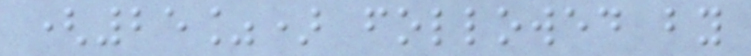(25%) followed by
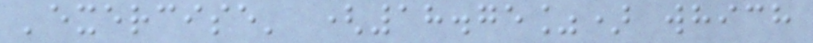'exercise' (18.75%) which
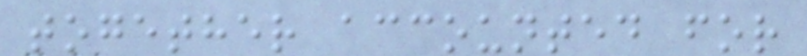together accounted for
